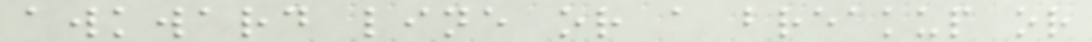awkward line or a breakup or
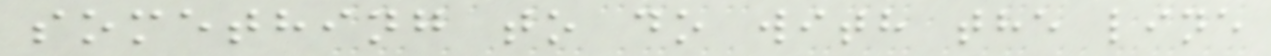something to do with the line
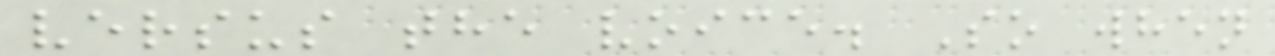versus the voice. So when
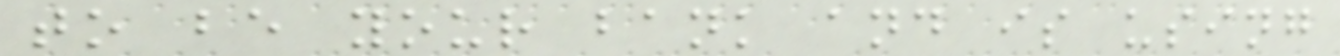to be your bank and is using
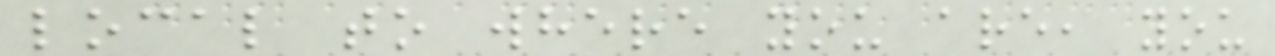local to where you are, you
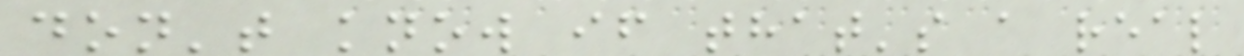don't know if that's a real
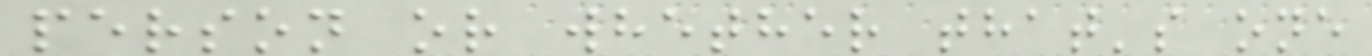person or whether that's one
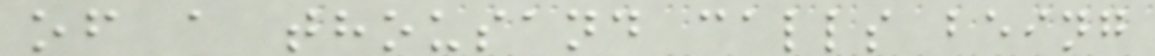of a thousand calls being
